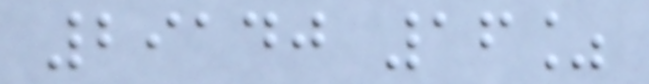29140 16%
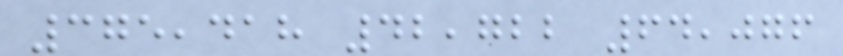375,418 42,722 64,076
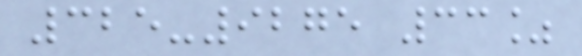325-9275 33%
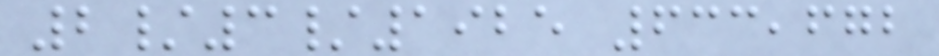2/3/1925 633,672
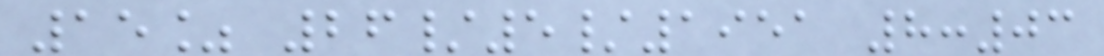15% 26/5/1951 8:03
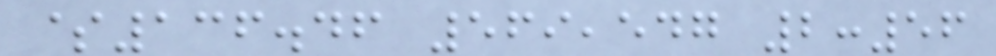$136.46 569,547 2:56
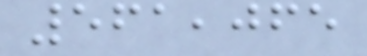561,065
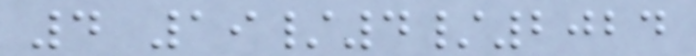4 19/4/2024
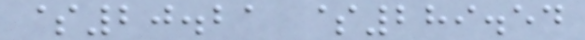$20.21 $289.54
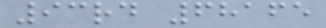93rd 68165
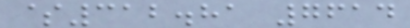$312.81 7614
